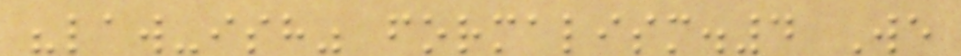"law-ish" formalism.4 We
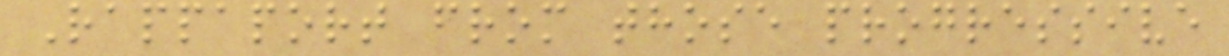Rappaport from those progressive
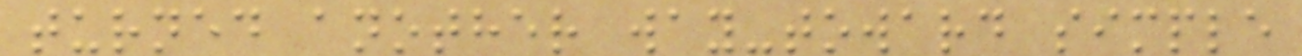turned another way-toward simple
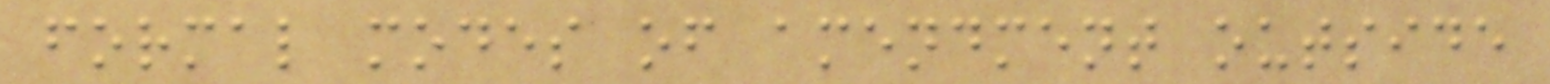formal modes of amendment outside
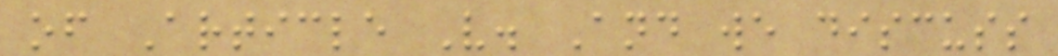of Article V. And we discuss
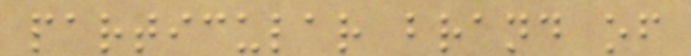particular brand of
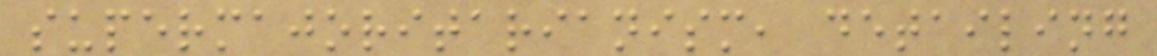supermajoritarianism, detailing
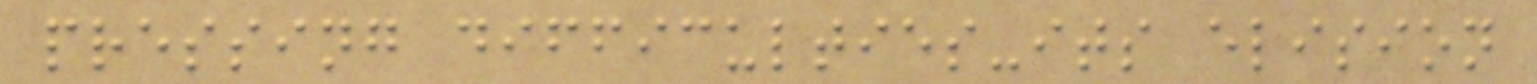pressing difficulties-its elision
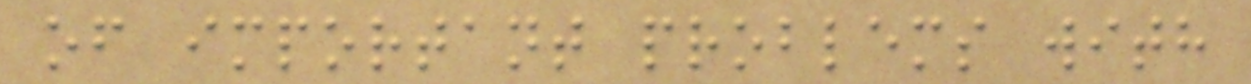of important problems with
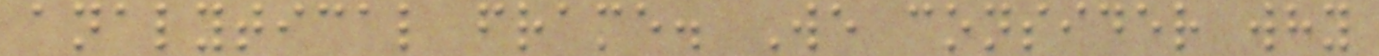analytical frame. We consider why
